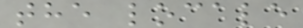the locale
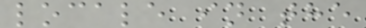locale in the
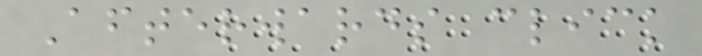Afterwards click
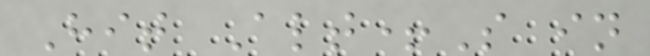Hit Alt+S in
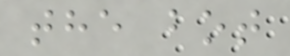the bot
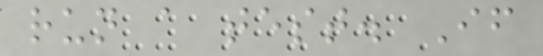run a test. If
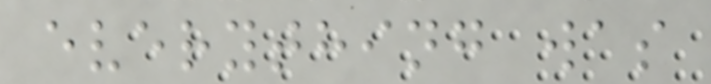everything was
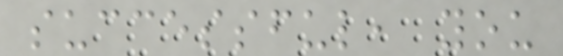successful, you
